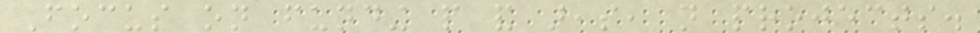Focus on funding people and areas, not projects.
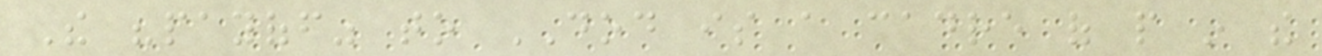The "payoff" to DOD is a cadre of people in the
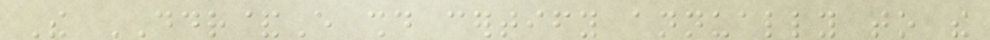The DDR&E should certify annually to the
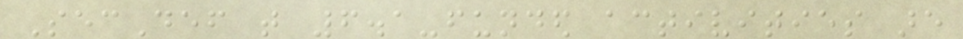SecDef that 6.1-funded activities are
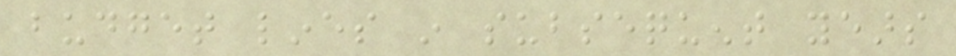budget lines in subsequent years
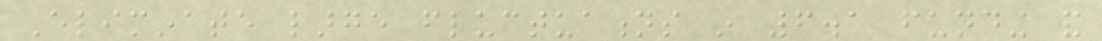Eliminate large fluctuations in 6.1 funding and
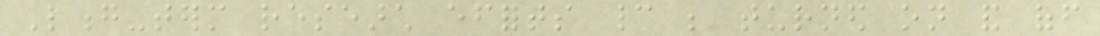Long-term research efforts cannot be turned on and off
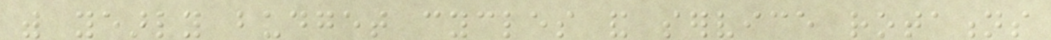with yearly budget cycles and service rotations
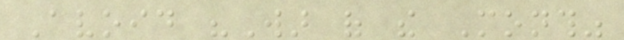Avoid "War of the Month"
